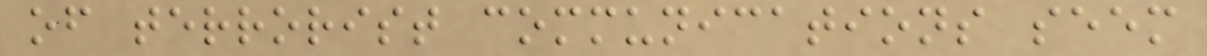of terrorist communications seem
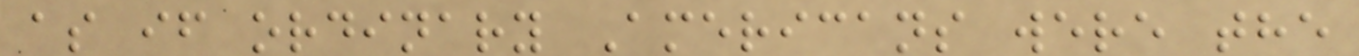as if ordinary Americans were the
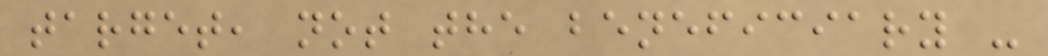target, not the beneficiary -
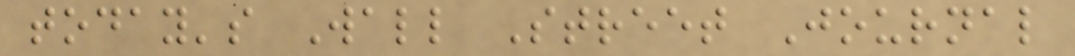today's Wall Street Journal
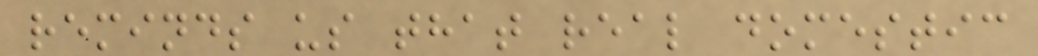reminds us that real domestic
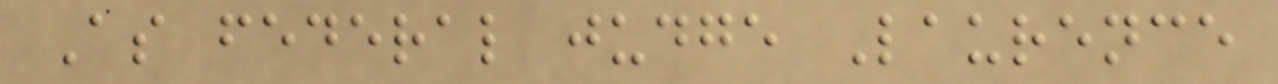As federal judge Laurence
